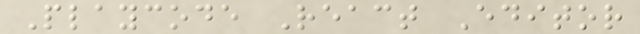Playcode React Editor
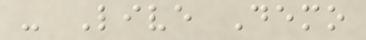- Live Demo
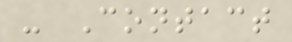- Contact
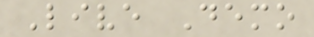Live Demo
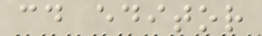cd editor
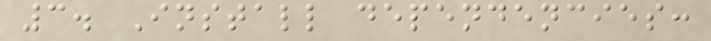3. Install dependencies:
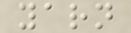yarn
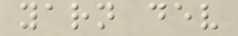yarn dev
